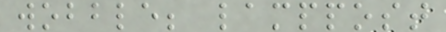wobble; lamppost
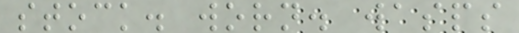stock. worn. wasps
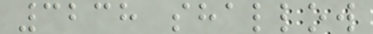3238 shallow
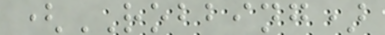(ROBBING)
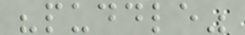"puddle"
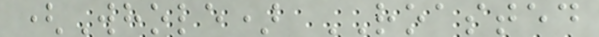(Whole) ROASTED
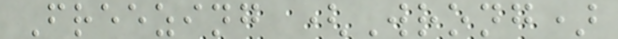Freezing (Wrong)
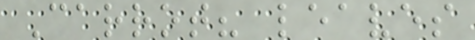Carrot? leaves
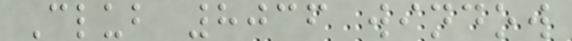Club 8036 window
